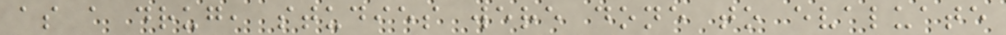as a drug, studies were done to evaluate
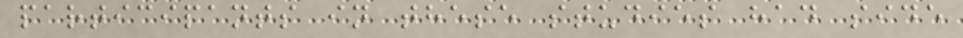participants in these studies had side
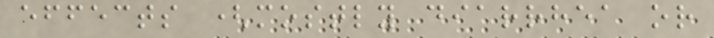effects (mostly diarrhea or
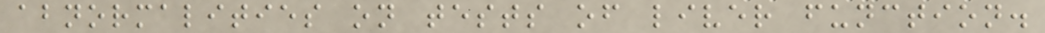abnormalities on tests of liver function.
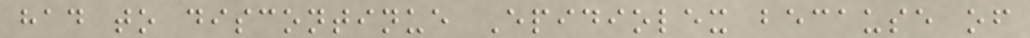had to discontinue Epidiolex because of
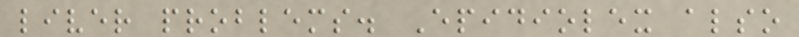liver problems. Epidiolex also
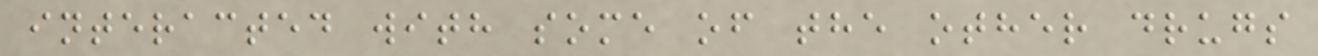interacted with some of the other drugs
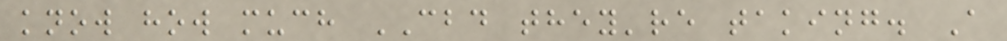know how much CBD they're taking. A
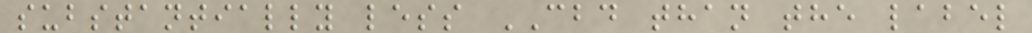substantially less CBD than the label
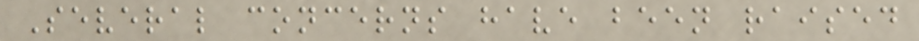Several concerns have been raised
